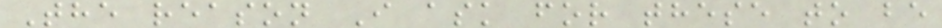The reason I ask for these to be
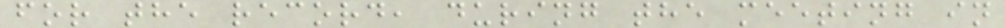for the record, during the meeting in
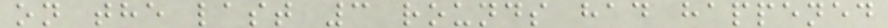on the last 3 rounds had happened
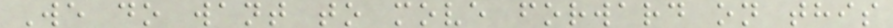We do want to move forward on this
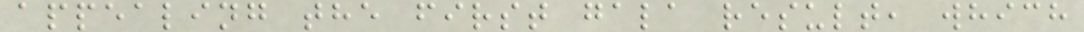appealing the first gala result, which
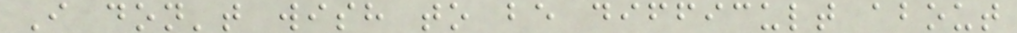I don't wish to be difficult about
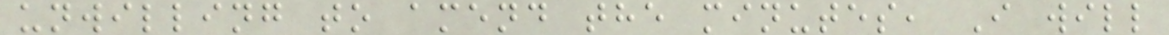unwilling to amend the minutes, I will
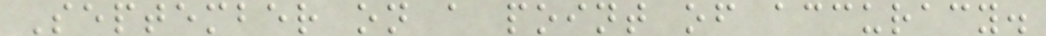September on a point of accuracy.
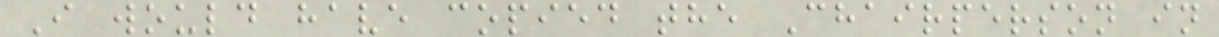I would have copied the Chairperson in
